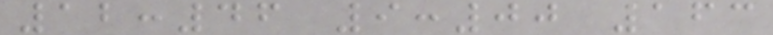12:46 9:00 163
